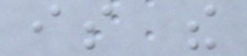is the
